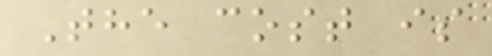The cost is
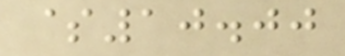$10.00
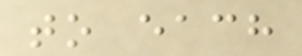to each
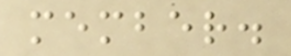member.
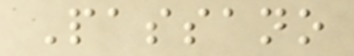Passano
